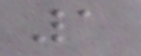1
